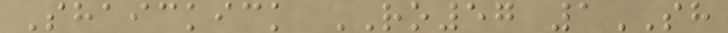Shaickick RO57 1SH
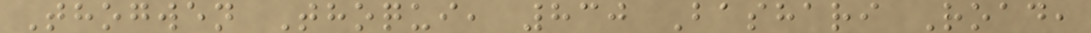Thogwen Thoqui, 830 Bashari Road,
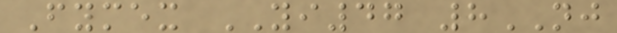Fymex YI47 8NJ
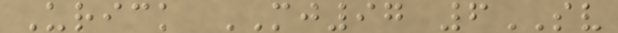Urick MJ97 6SV
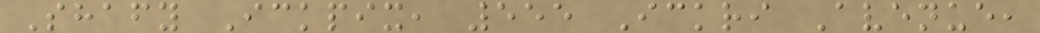Shafy Ickpix, 555 Ickri Avenue,
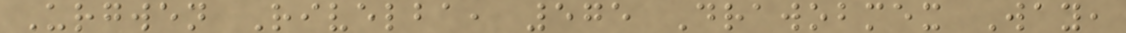Urgwen Rivelba, 575 Drawobmex Way,
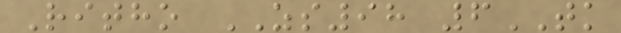Ritho ZS98 6TK
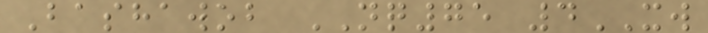Bashawob NQ75 4XW
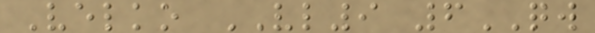Velko VL9 6QW
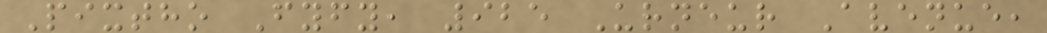Pixtho Fyfy, 925 Urneur Avenue,
